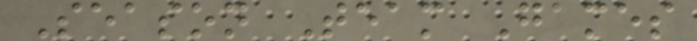Season Team Games
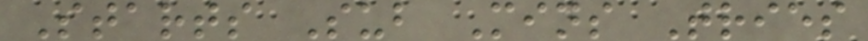Starts Sub Mins Tries
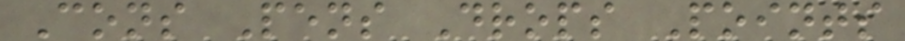Cons Pens Drops Points
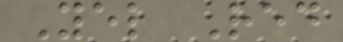Yel Red
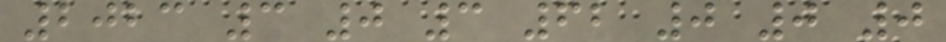2023 3 0 3 62 0 0 0
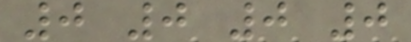0 0 0 0
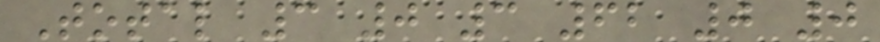Total 3 0 3 62 0 0
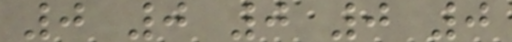0 0 0 0 0
